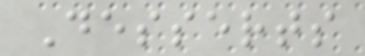Desserts
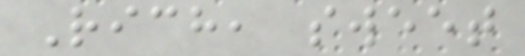Rich, sweet
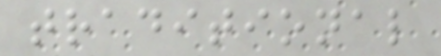traditional
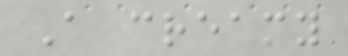A creamy
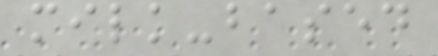milk-based
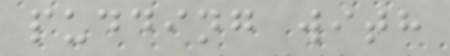pudding with
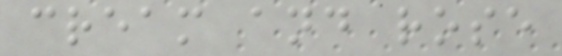cream and rose
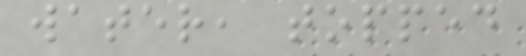water, topped
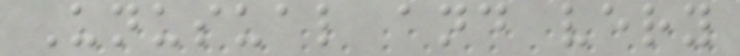Unusual and very
